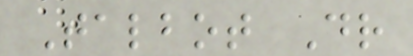Talbot Dr
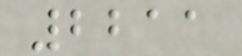2211
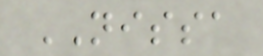NISSA
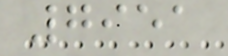7951
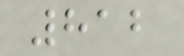812
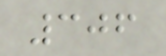306
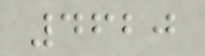4620
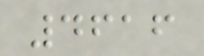4616
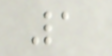1
